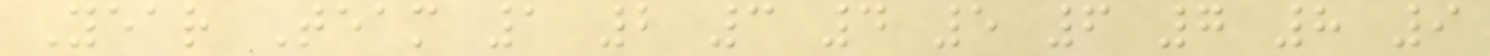Year Team 1 2 3 4 5 6 7 8 9
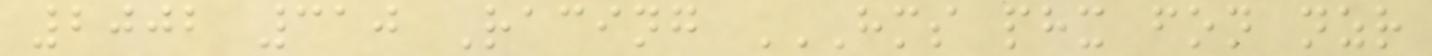2002 310 Racing HMS PHX FON NZR
